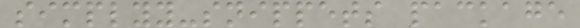simplyy-snippets package
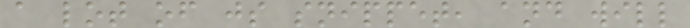a lot of js snippet, and will
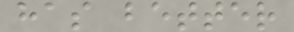has better
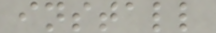install
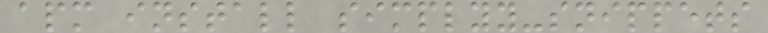apm install simplyy-snippets
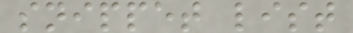snippet list
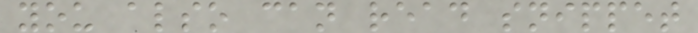you also can read snippet
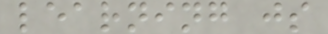learning js
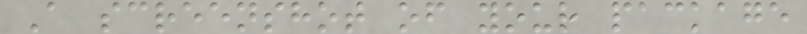A screenshot of your package
